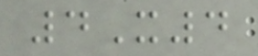4X4
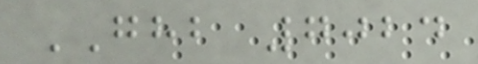GHB 7024
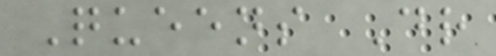Queens Dr
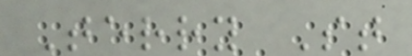Terry St
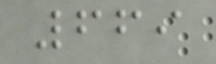669
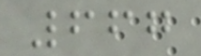667
